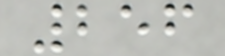256
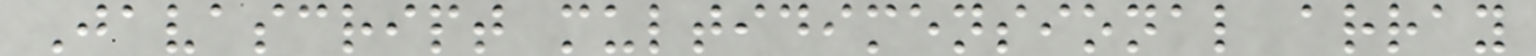Javascript multidimensional array
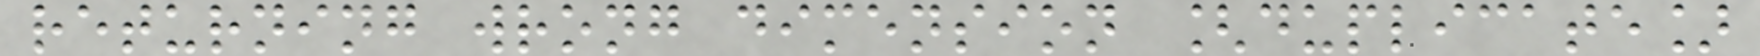returning wrong dimension [duplicate]
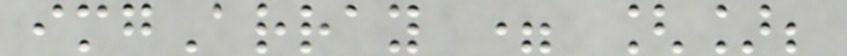imgArray = [];
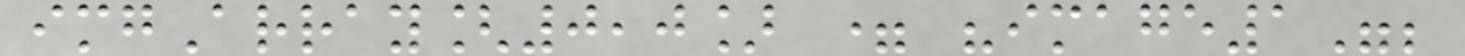imgArray[0,0] = "image1";
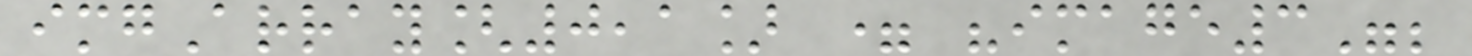imgArray[0,1] = "image3";
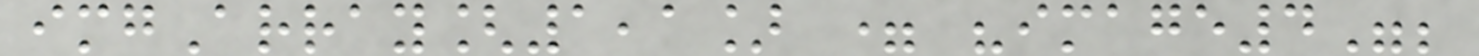imgArray[1,1] = "image4";
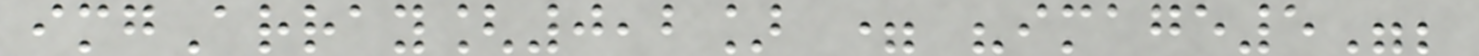imgArray[0,2] = "image5";
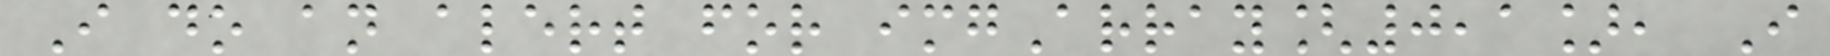I do an alert for imgArray[0,1], I
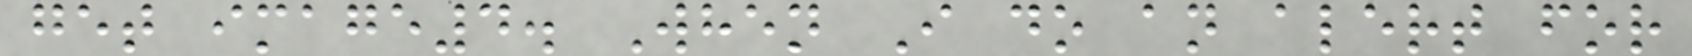get image4. When I do an alert for
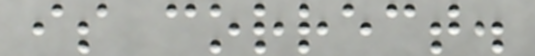is correct.
